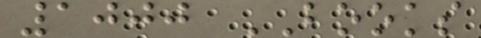1000 BOOKS
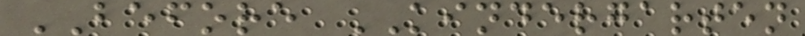BEFORE KINDERGARTEN
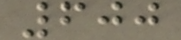600
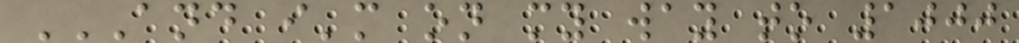AND I'M ON MY WAY TO 1000
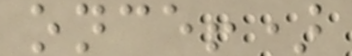once!)
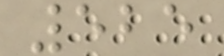525
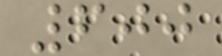600
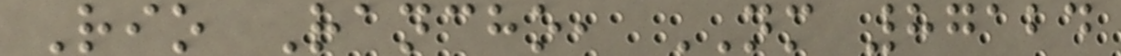Rio Rancho, NM 87124
